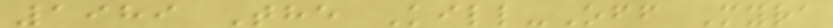1989 The Kill-Off Myra
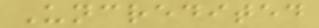Uncredited
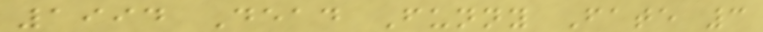1994 Dead Funny Fate 3
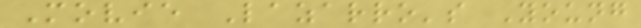Movie Lazarro's Young
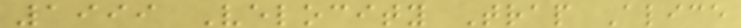1999 Velocity Trap Alice
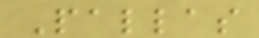Pallas
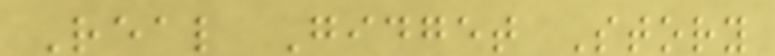Real Gidget Story
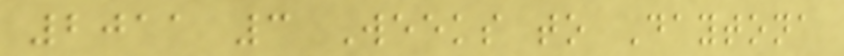2011 3 Weeks to Daytona
